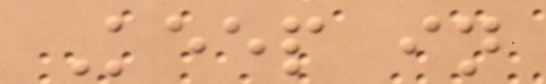Keep in
